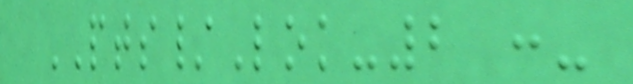PTS/Lok-2 :-
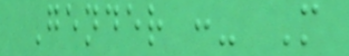Gender :- M
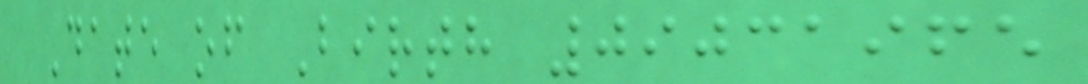Date of Birth 09031965
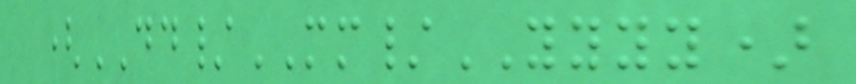(DD/MM/YYYY)
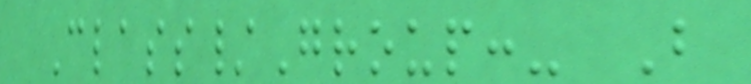Class/Group:- B
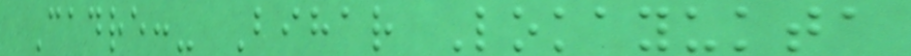Cadre:- Bihar Lokayukta
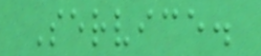Service.
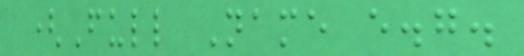(Full Name e.g.
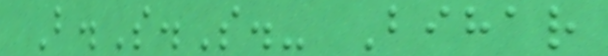B.S.S.- Bihar
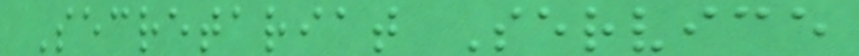Secretariat Service
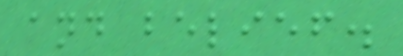and belief.
